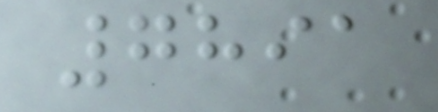7891
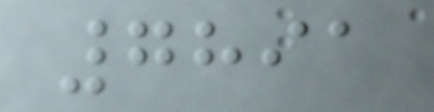7891
